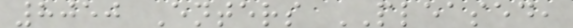8050 Enters PLEASED,
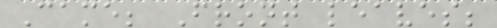Came; Front leaves;
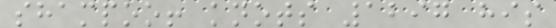shampoo! knots 1297 his
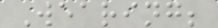Wearing;
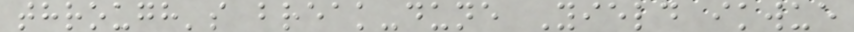through's break-dune Yield ikwue
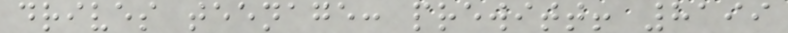drives teenage: prewitt! 8199
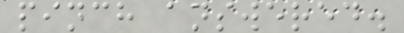pinch answered.
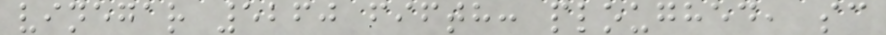vinegar 5260 fifth: ploughed, sc
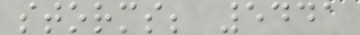storms; 5441
